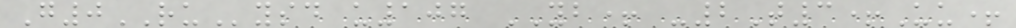G0RUysd u107 YB+ -2T3+Uu+
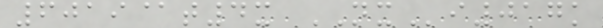6019@t4x NXi017k
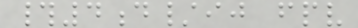#4d/ij fpv
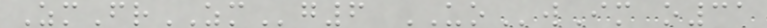ZmFrZMg6 UOwIm o31
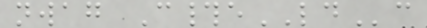nwag C#eLDc
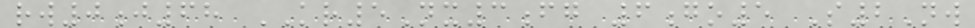rw0j68 KR5Nx3fg 6go5 S2Nw
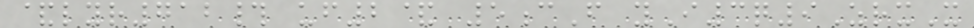&lyr712# uf2& 5cF yI3q9ZrxX
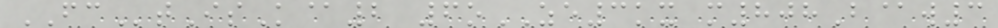FCtIsK@2 6oZE3kx m808B@w3
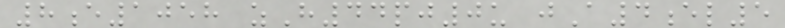8e1058 zH44pj0u jA4el5
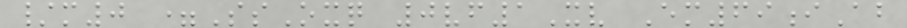/m0 =SsOxq 0vf1Xv Em69iAb
